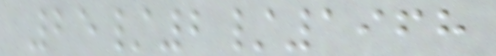25/2/1968
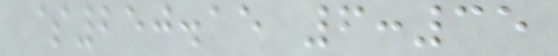$250.15 6:35
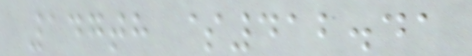147th $412.41
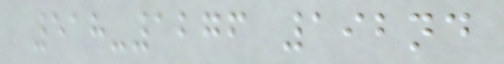518-1276 192nd
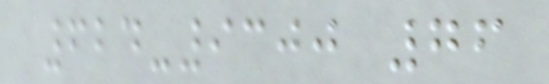624-9300 76
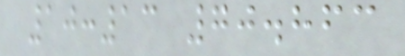10:13 70.863
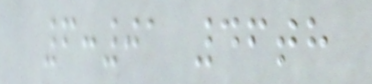6:01 46th
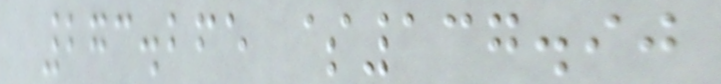273.265 $137.90
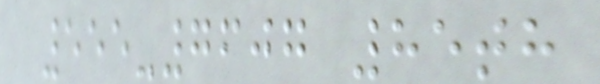555-7607 85th
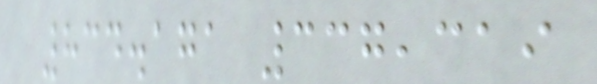834.171 337,319
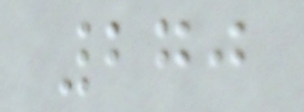270
